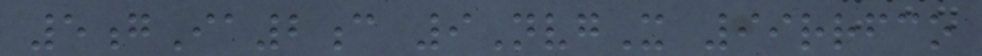5gIa2c 9NvgX 99rrfco
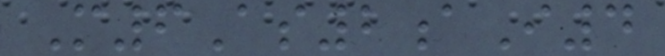M6As2aI4
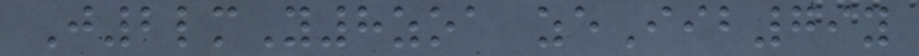J2lmY8zoa zeIib79y
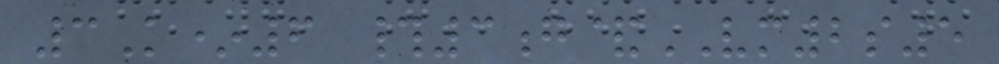3K*6 #3g&VM2s5
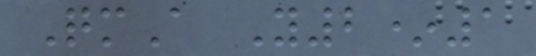QmA Y2*1
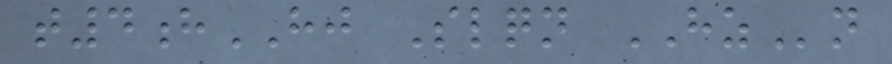t4hHJ Slqn HZn
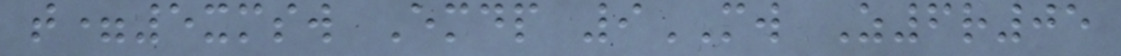t=5xmsw Emdp 9MW Z6r05
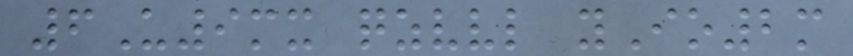6U9mx qzvvl yIo2m
